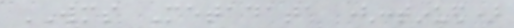WMS Metadata (continued)
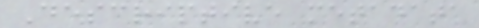Descriptive metadata
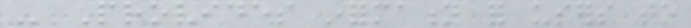- Provides information for users to
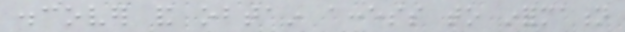discover and obtain access to information
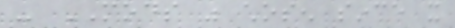- MODS was chosen since it
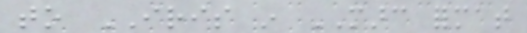to IRIS in MARC format
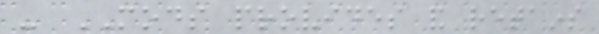- MODS provides and retains
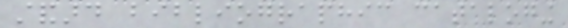standard bibliographic cataloging
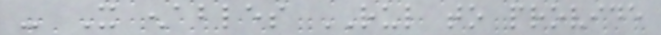- It enables RUL to provide
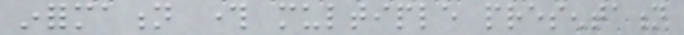information through multiple presentation
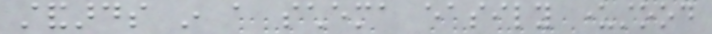standards in a schema easily understood
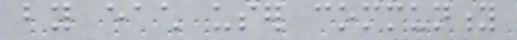by each user community
